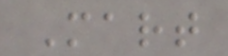Mart
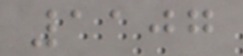1107
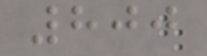800
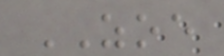ZOE
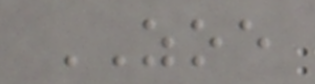ZOE
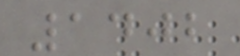1402
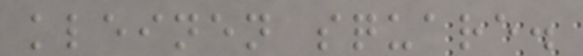kleinen square.
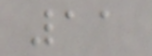11
